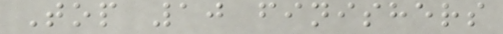Top 10 finishers
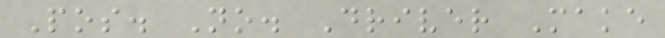Pos. No. Driver Make
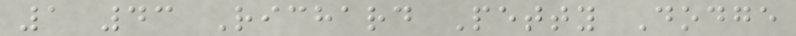1 43 Richard Petty Dodge
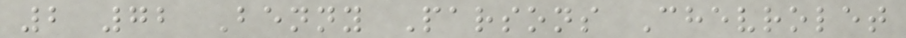2 72 Benny Parsons Chevrolet
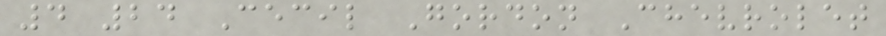4 24 Cecil Gordon Chevrolet
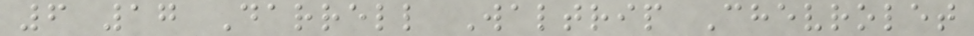6 17 Darrell Waltrip Chevrolet
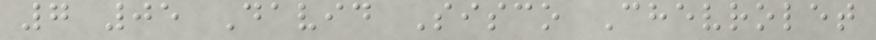7 05 David Sisco Chevrolet
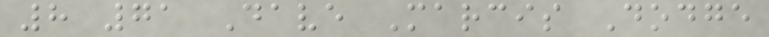8 71 Dave Marcis Dodge
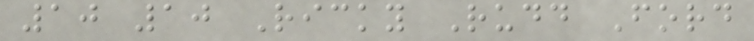10 10 Ricky Rudd Ford
